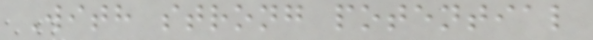With strong potential
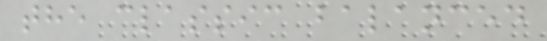the classic balanced
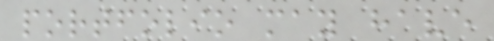portfolio may have
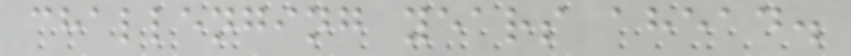challenging years ahead.
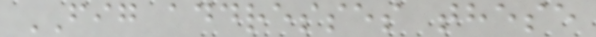FIG addresses these
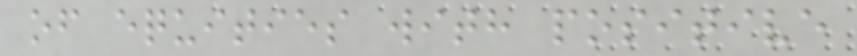of equities with positive
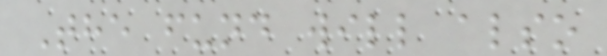The fund will also
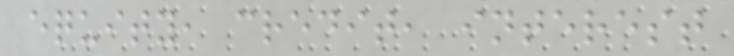equity, credit, interest
